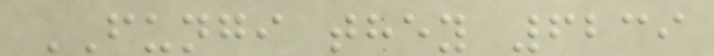FUNGI they 6239
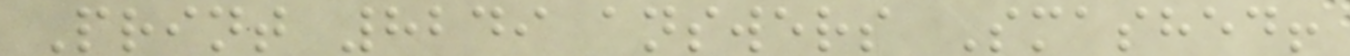Print 8249 answers Smashed!
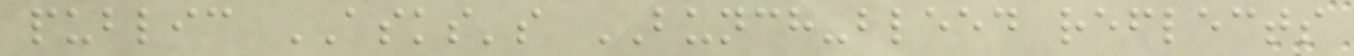public ASKS's BUNCH-bleed reflects
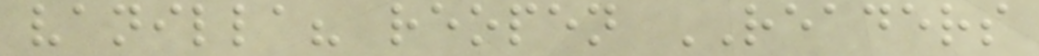vanilla? reopen READERS
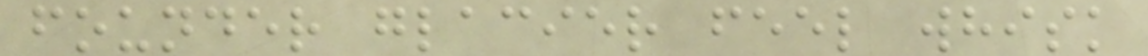founder glacier feel whisk
